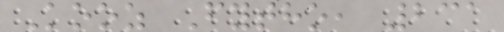Kooz Fytho, 231
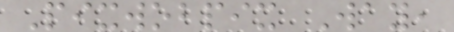Pixwobpix Way,
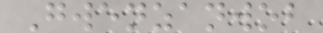Gwenzanwob
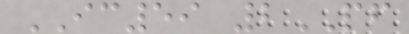IC59 2PF
